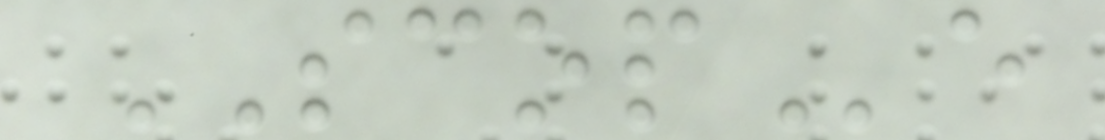SCOPe
